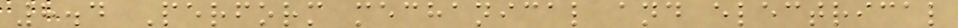8.4 Perform mechanical and electrical
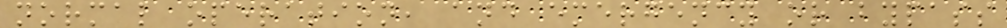normal operation, and emergency or bypass
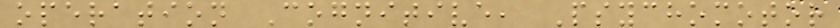operation Cognitive, Psychomotor
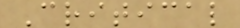Critical
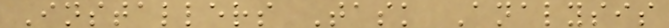Installers Task Analysis
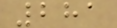281
